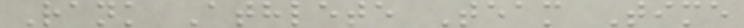Rank Athlete Team Time
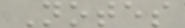Notes
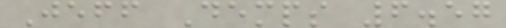Jeff Demps 6.57
